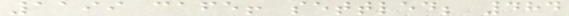1199 cafe! settled; 484
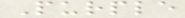Purple
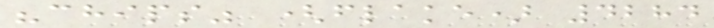"chips" (flake) 4284
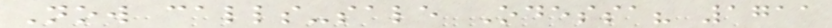Now calls-sale Odessa? 1711
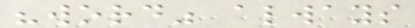"word" always
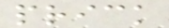prick
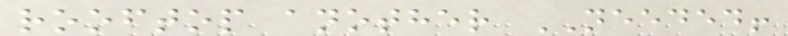rooftop another NEEDED!
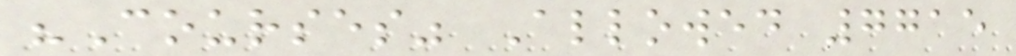"Courses" Allowed 7715
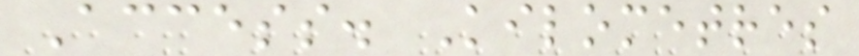Access. Kilometres
